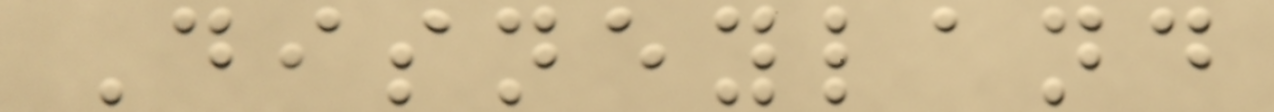Disneyland
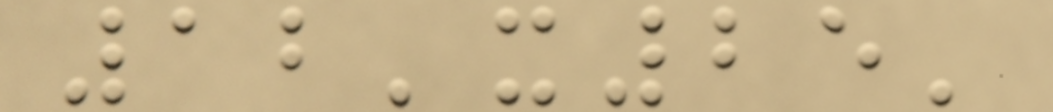12'x25'
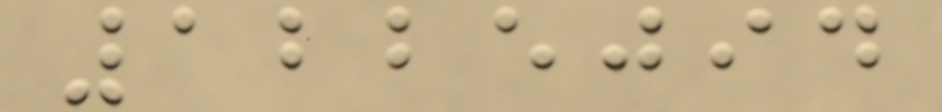1225094
